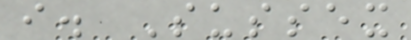i. Sussex
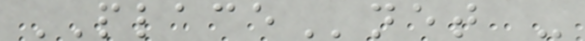PLACEnet -
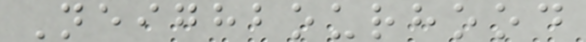Neighbourhood
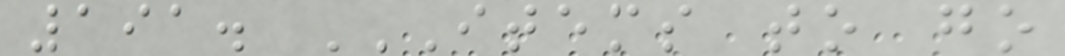191. ITEMS TO GO
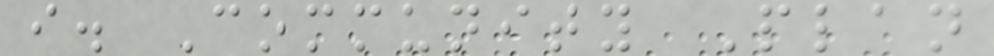i. Community Plan
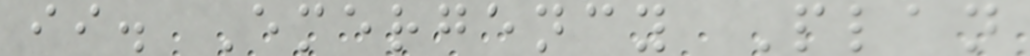ii. Emergency Plan
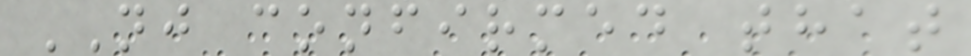NJ confirmed that
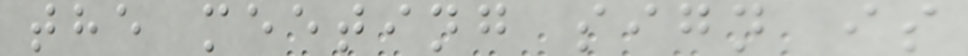the meeting sign is
